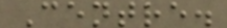Centre.
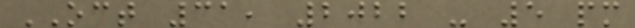OCT 31, 2022 - 5 pm
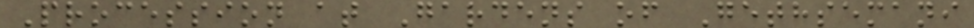Procession at Gardens of Gethsemani
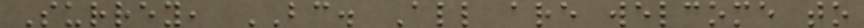Surrey, BC. All are welcome to
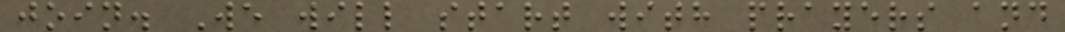join. We will start with prayers and
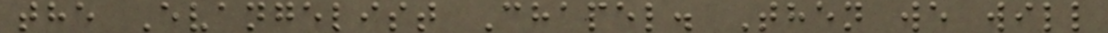the Evangelist Chapel. Then we will
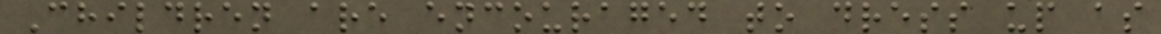Children are encouraged to dress up as
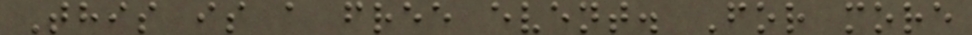This is a free event. For more
